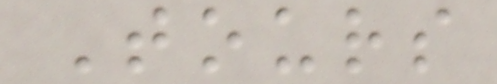Tours
